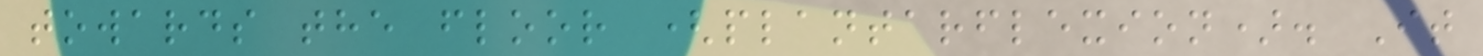towards the floor (plantarflexion). It
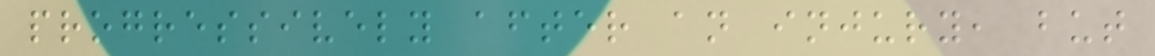progressively after an injury, but
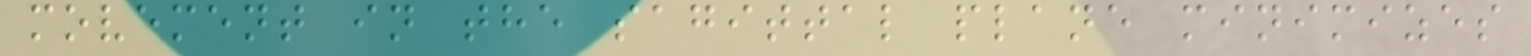movement in the sagittal plane minimizes
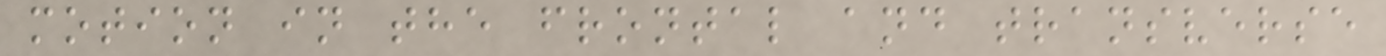motion in the frontal and transverse
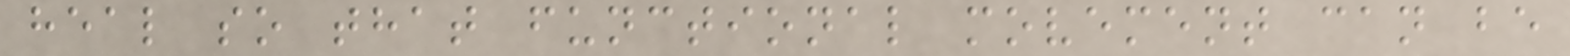heal so that functional movement can be
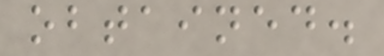obtained.
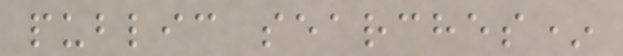public searches*
